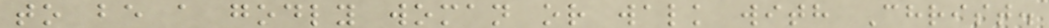to be a godly woman or walk with Christ.
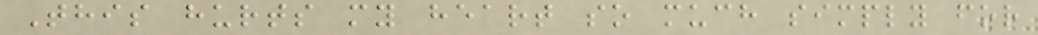This hurts my heart so much simply for
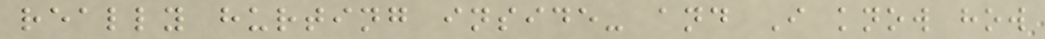really hurting inside- and I know how
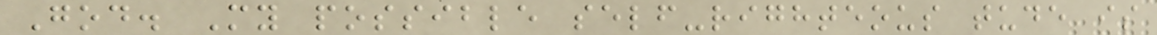God. My possible self-righteous tude is
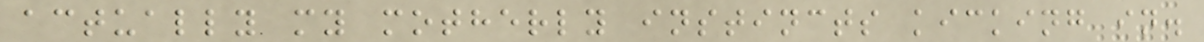actually my motherly instincts kicking in.
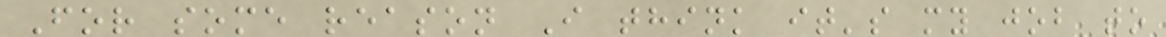For some reason I think it's my job to
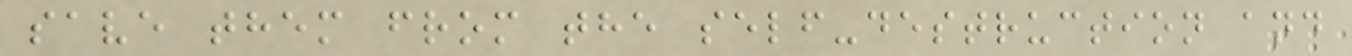save them from the self-destruction and
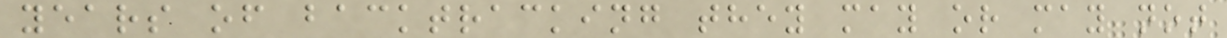years of backtracking they may or may not
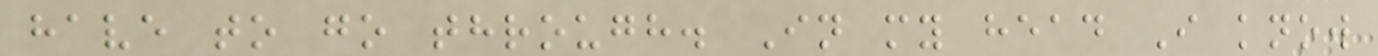have to go through. In my head I know
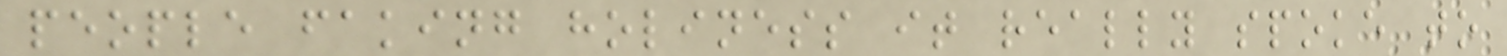people faking holiness it really spoke to
